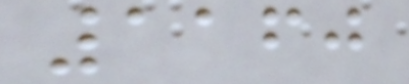1160
